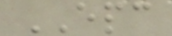EPC
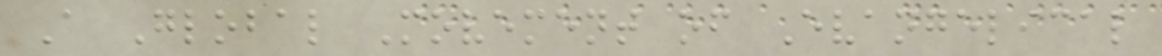A Global Movement of Evangelical
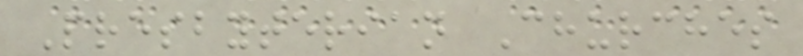Presbyterian Churches
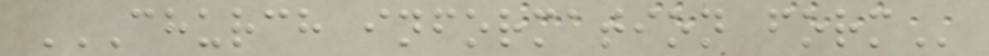CHURCH INFORMATION FORM
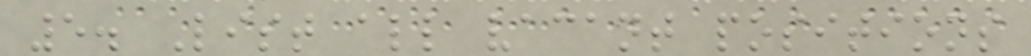5. List all vacant positions
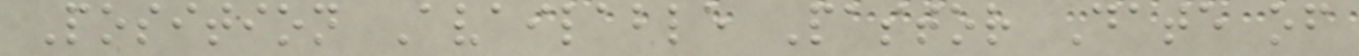Position Available Pastor Date of
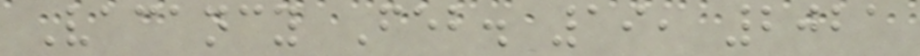Vacancy Feb. 19, 2021
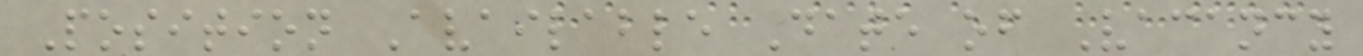Position Available Date of Vacancy
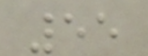55
